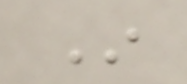In
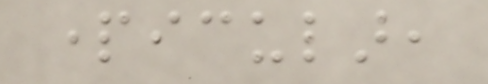particular,
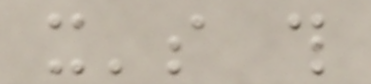it's this
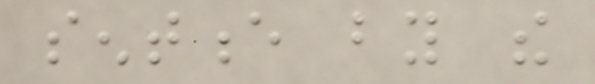sentence by the
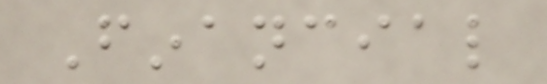Financial
